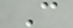C
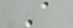A
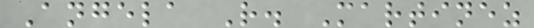Angela R. Martinez
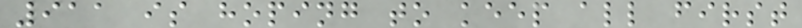911 is hoping to keep all first
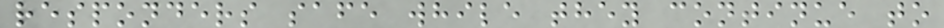responders safe while they continue to
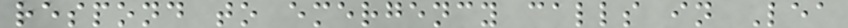respond to emergency calls in Lea
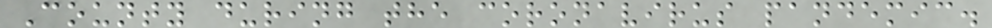County during the coronavirus pandemic.
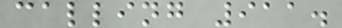calling 911.
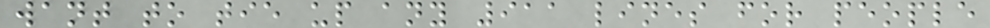want to tie up any 911 lines for people
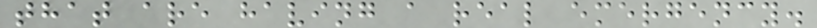that are having a real emergency.
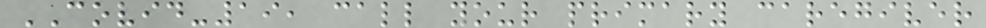COVID-19, call your primary caregiver
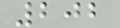202
